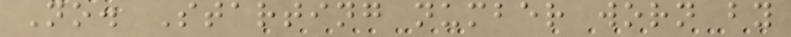No. Starting number worn by
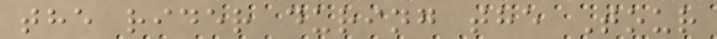the rider during the Tour
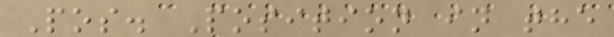Pos. Position in the
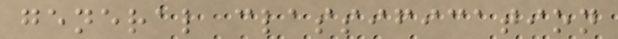general classification
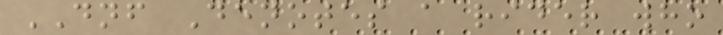DNF Denotes a rider who
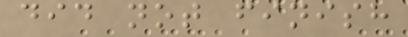did not finish
